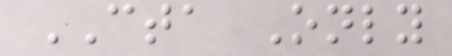CTA Only
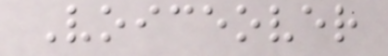Voiceover
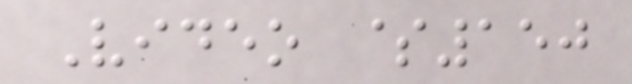Video $150
